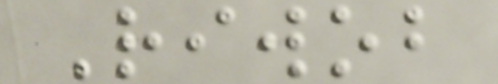Riwob
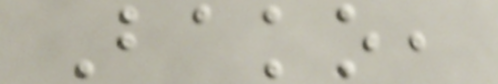Bako,
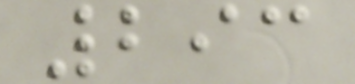293
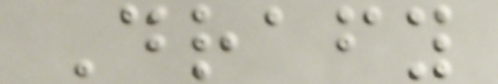Drafy
